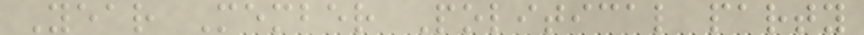Year Member Political party
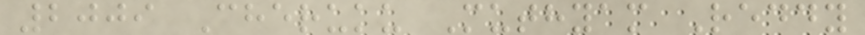2009 Cheruku Muthyam Reddy
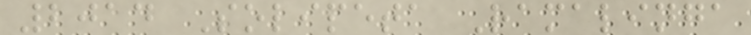2014 Solipeta Ramalinga
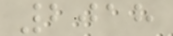2018
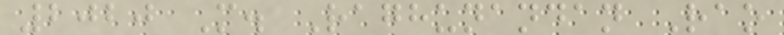2020 M. Raghunandan Rao
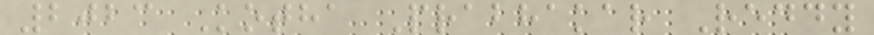2023 Kotha Prabhakar Reddy
